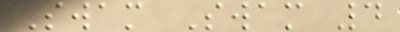Swam Swam 4
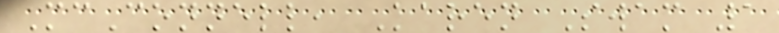McConnell, Karen Swam 1
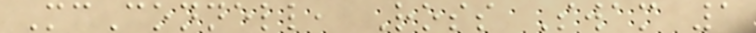McConnell, Ross Swam 1
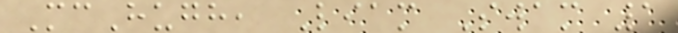McHugh, Liam Swam 1
